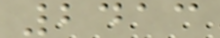2413
